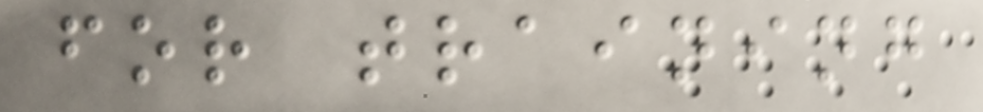for training
